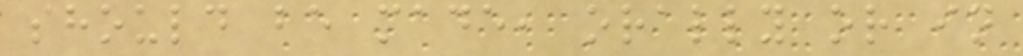should be made, orally or in
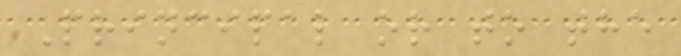Principal or to the
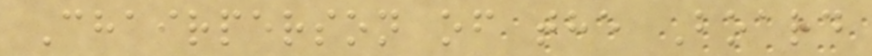Chairperson of the Board
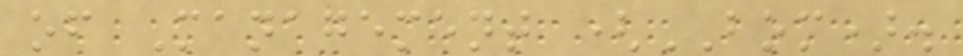of Management (BOM).
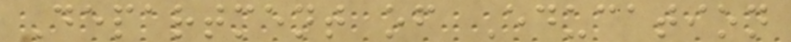Department of Education
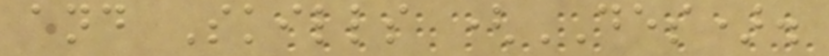and Skills (DES).
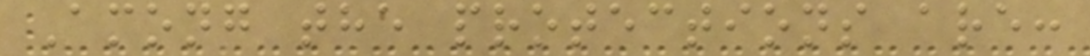Among the protections are:
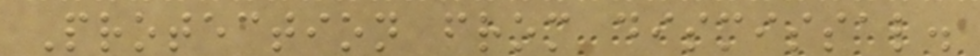Protection from dismissal.
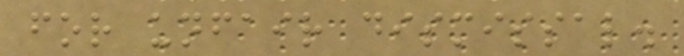for unfair dismissal.
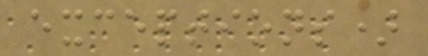exceptions)
